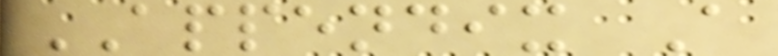APPENDIX A
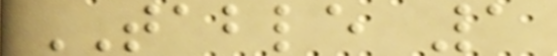TABLE 1
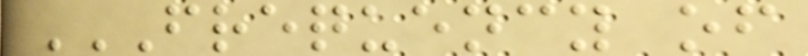FREQUENCY OF
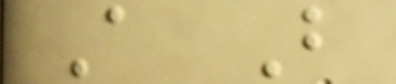A B
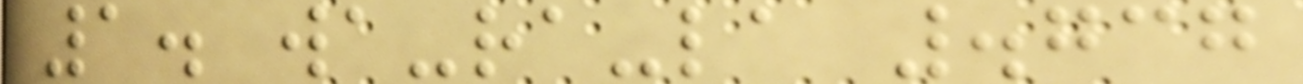1. wa-ra-la .737
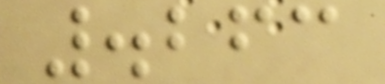.263
